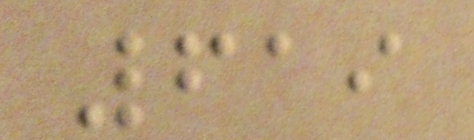619
